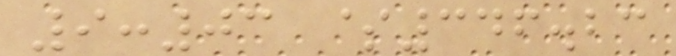9:03 $346.23
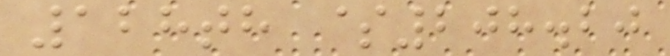128th $208.20
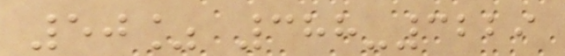50% 388-3229
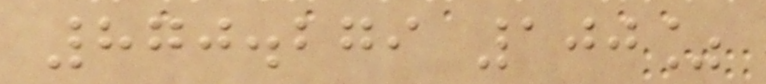870.279 100%
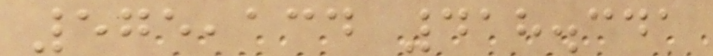575,134 418.341
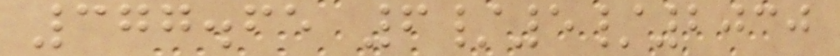377.65 6/5/2030
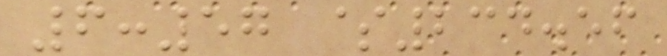6:57 $234.56
